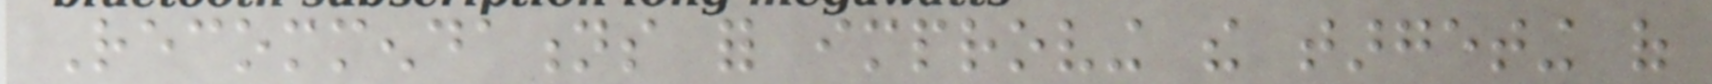Recommendations for improving the targeting of
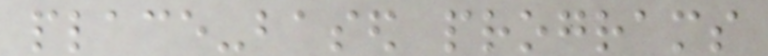place-based programs
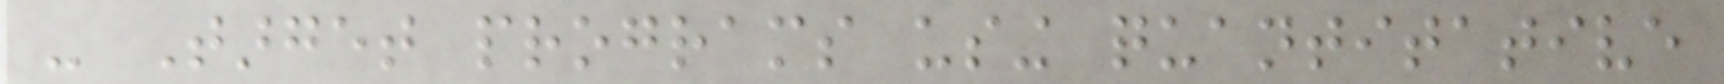- Target programs using quantitative
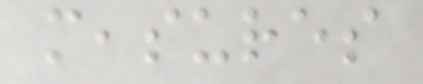measures
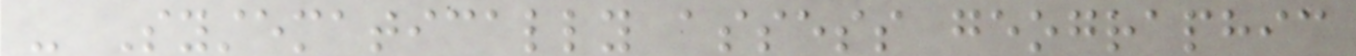- Systematically assess geographic
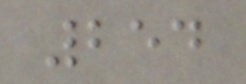254
